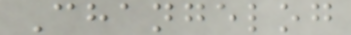Changelog
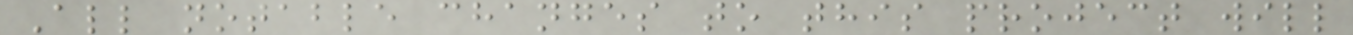All notable changes to this project will
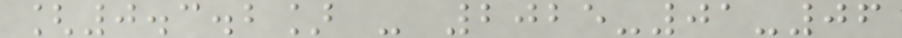[0.3.2] - 2025-01-06
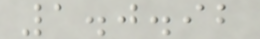1.0.92
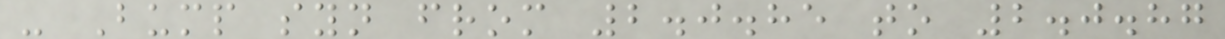- Bump syn from 2.0.85 to 2.0.87
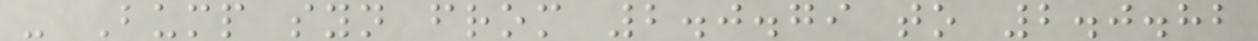- Bump syn from 2.0.79 to 2.0.82
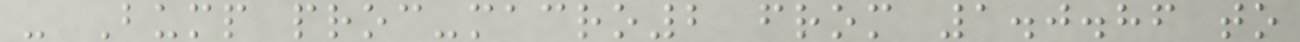- Bump proc-macro2 from 1.0.86 to
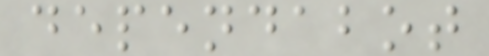dependabot
